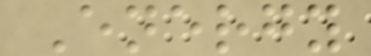Energy
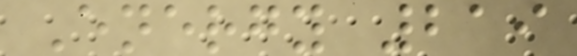Energy 219
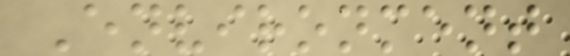Environment
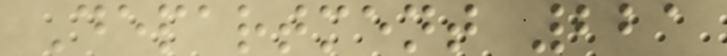Department 221
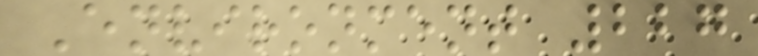Environment 227
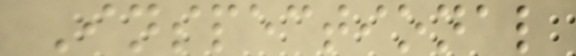Inspectional
